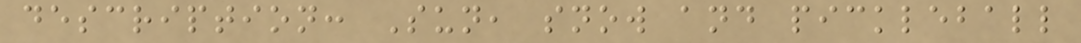description: Sun, snow and pickleball
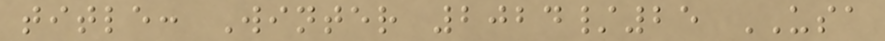title: Winter 2024/25 USA
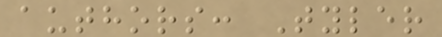authors: Tyler
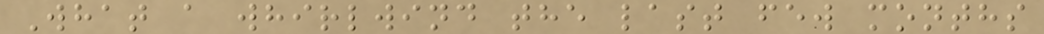What a whirlwind the last few months
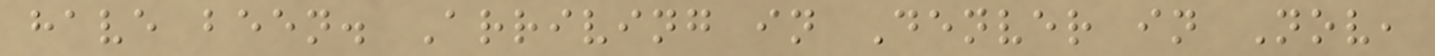have been. Arriving in Denver in Nov,
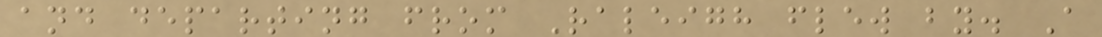and departing from Raleigh flew by. A
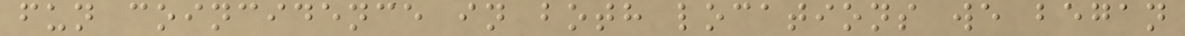fun coincidence in both locations we began
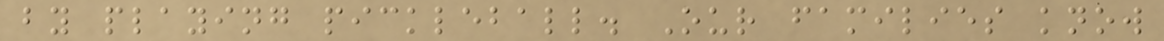by playing pickleball. Our families know
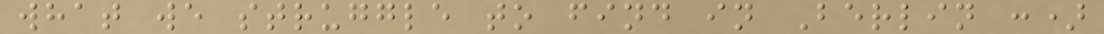what we struggle to find in Berlin :)
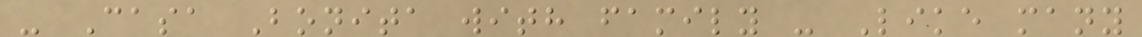- Casa Bonita with family - Like many
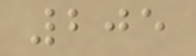205
